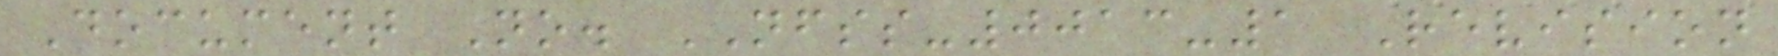Document No. NFSS-0013-1 Revision
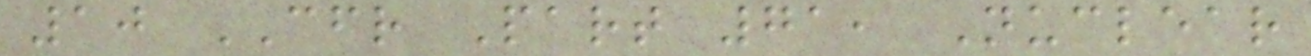10 CFR Part 71, Nuclear
